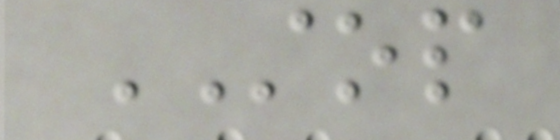STOP
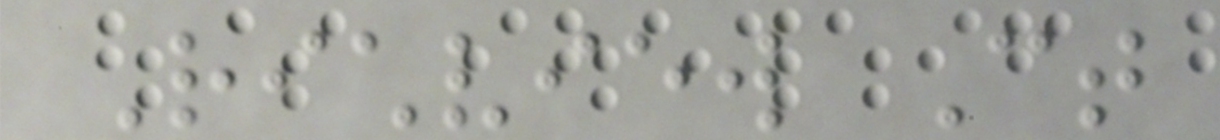Richview Ct
